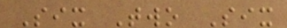Six Two Six
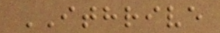ITHRIVE
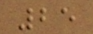25
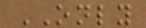ONLY
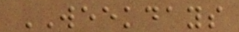WEEKDAYS
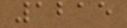1215
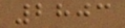2803
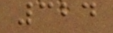324
